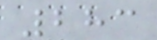283
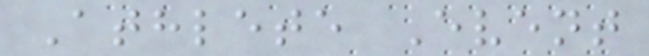Athlete Event
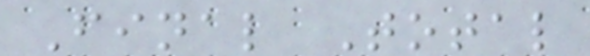Final Total
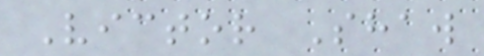Victor Shaw
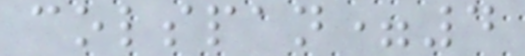colspan=4
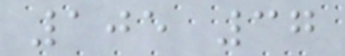105 37
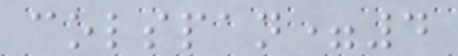colspan=4
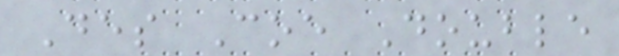Des Coe Double
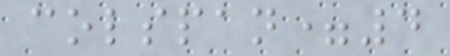colspan=4
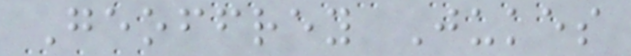Geoffrey Jukes
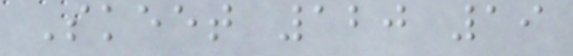Skeet 120 19
